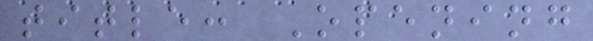title: Opening
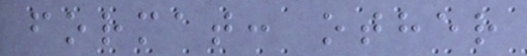format: other
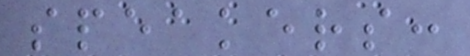speakers:
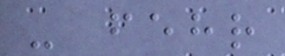- fehr
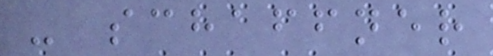- schaffner
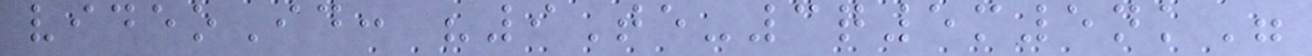videoId: "9Te-3q5m5nk"
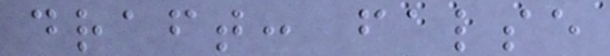draft: false
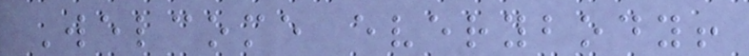Welcome everybody!
